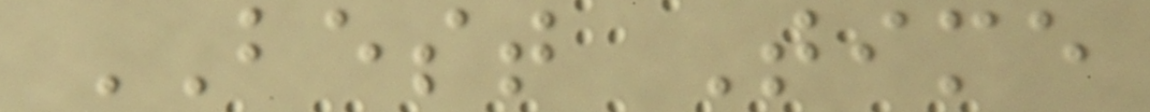BEST Time
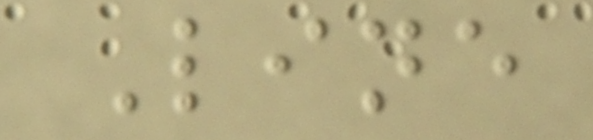Line
